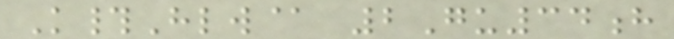K#Hlw@ 2Gu34h
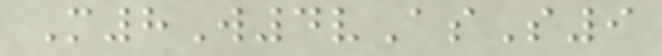M8W4vAsS9
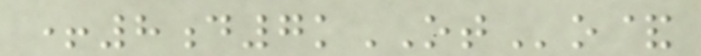+8d7kOTo&
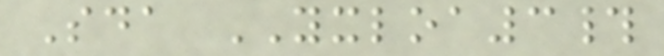Sda YXLOA3#
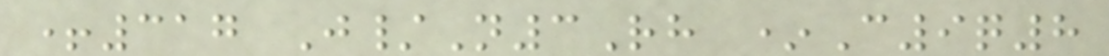+317 J/N3Rh *C9q8
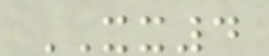XX4
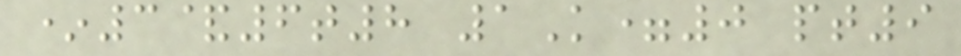*3&6t8 1K=0 pt9
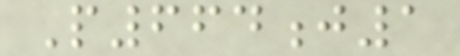P664j1
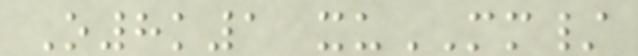O8k1 xuMM/
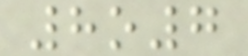8o7
